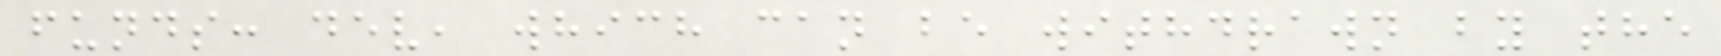funds: dev, which can be withdrawn by the
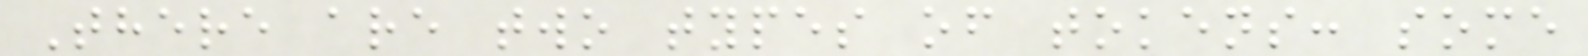There are two types of tokens: some
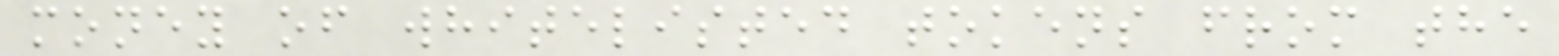money of whitelisted tokens from the
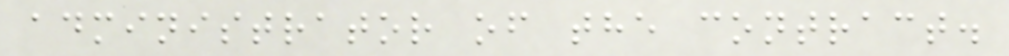administrator of the contract.
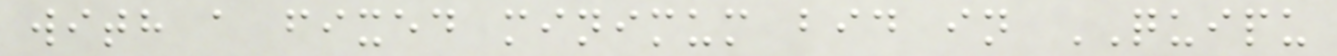with a fixed minimum bid in QUIPU
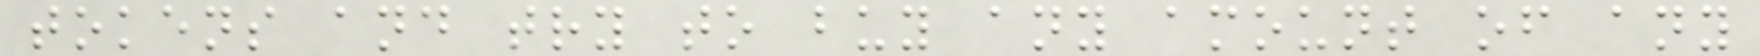tokens and try to buy any amount of any
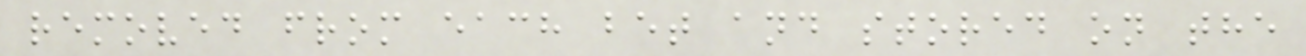removed from each bet and stored on the
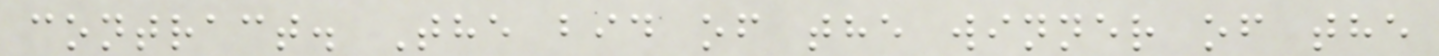contract. The bid of the winner of the
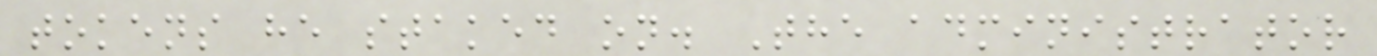tokens he staked on. The administrator
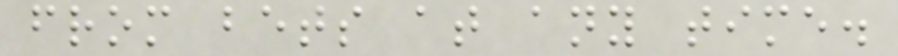from bets at any time.
